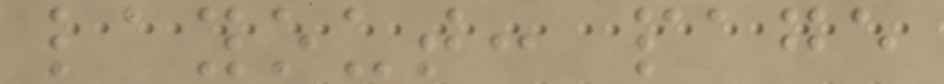layout: page
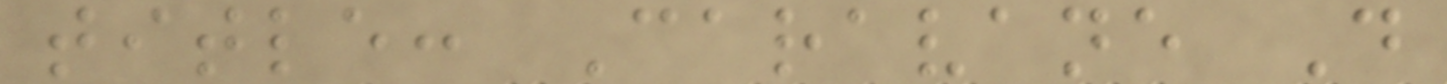title: Caravane D
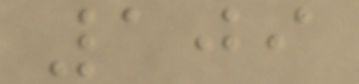109
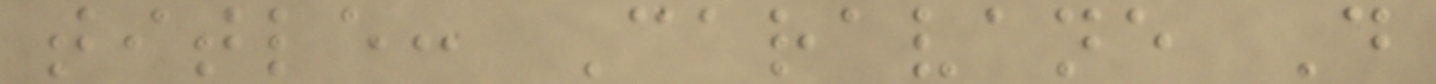title: Caravane D
